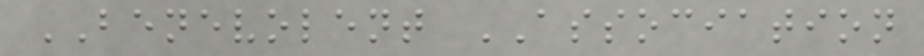BENEVOLENT ASSOCIATION
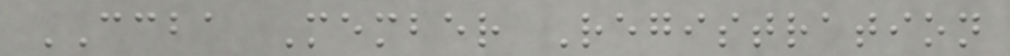CCBA Member Registration
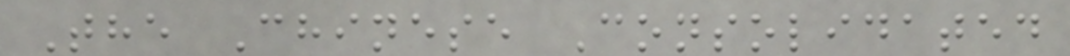The Chinese Consolidated
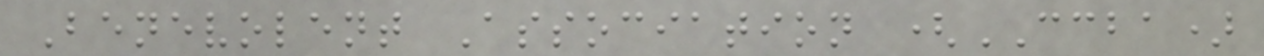Benevolent Association (CCBA)
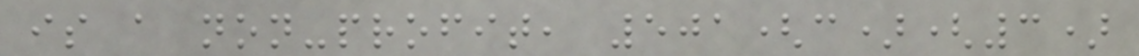is a non-profit, 501(c)(3)
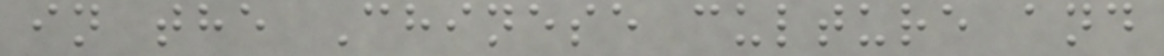in the Chinese culture and
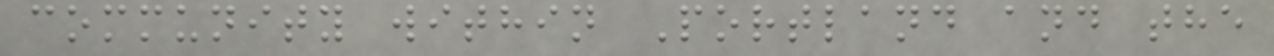community within Portland and the
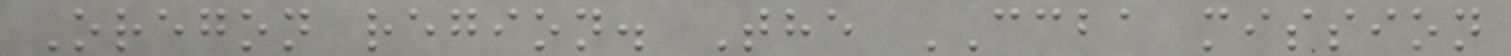Oregon region. The CCBA mission
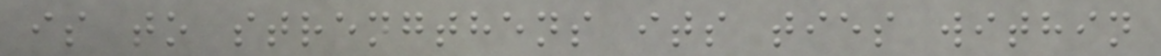is to strengthens its ties within
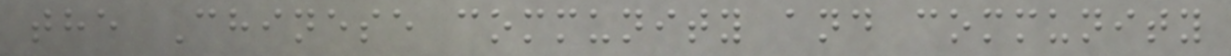the Chinese community and community
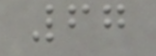67
